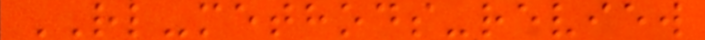RL-methods-review
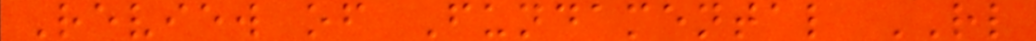Review of Fundamental RL
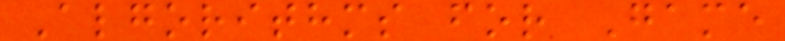Algorithms for Game
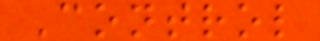Control
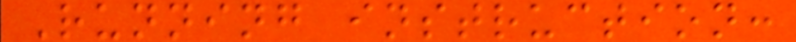Running instruction:
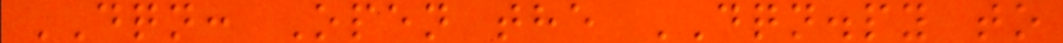DQN: Open the DQN.py to
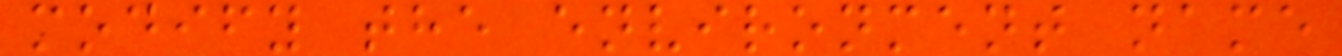modify the environment name
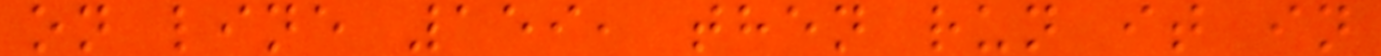on line 159, then run it in
